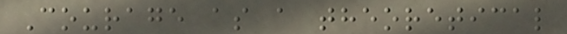Courage as a theoretical
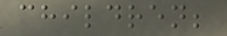children;
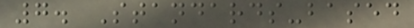7. Standards-based
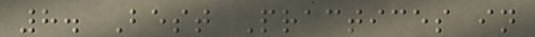8. Best Practices in
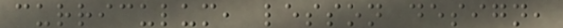curriculum, lesson design,
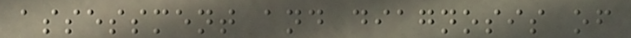assessment and diagnosis of
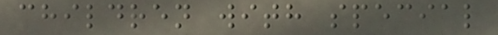children with special
